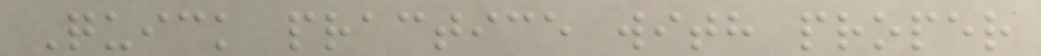Quick practice with proper
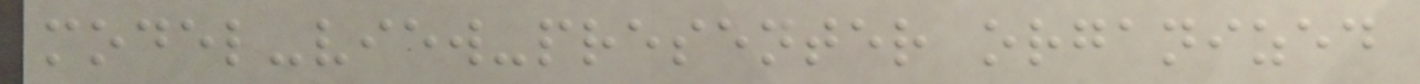model-view-presenter organized
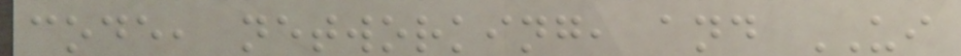code, networking, and UI
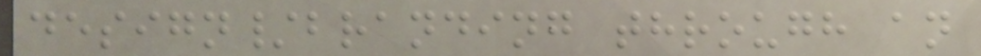design/branding through an
